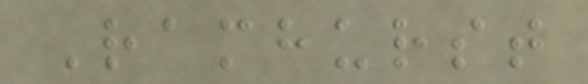Ramhurst
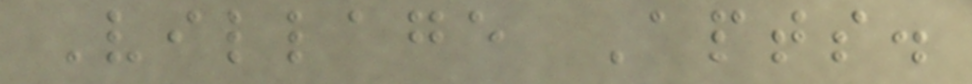Village Apts.
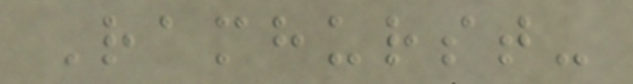Ramhurst-
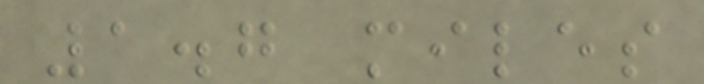1.7 miles
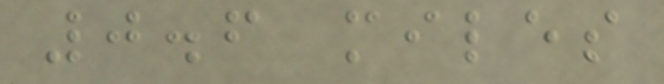0.6 miles
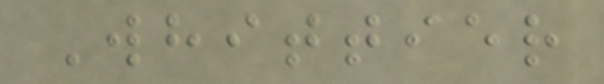Whittier
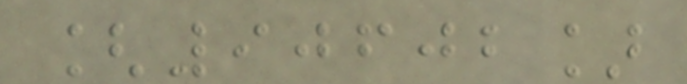[90602]
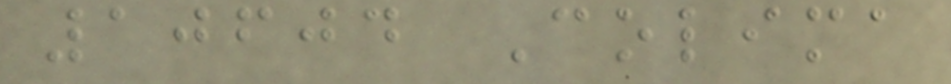10604 Colima
